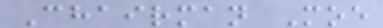Chairman Moe
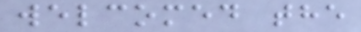welcomed the
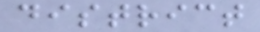district
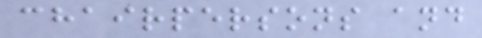chairpersons and
